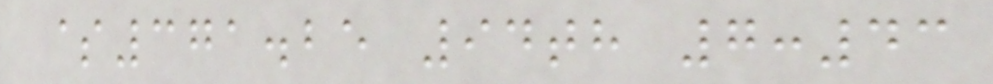$371.25 94th 7:43
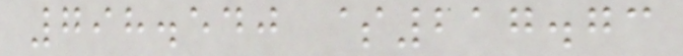798.540 $217.73
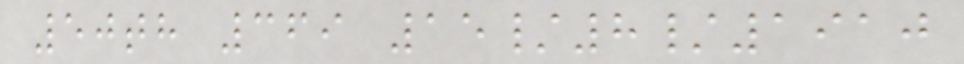50th 369 15/8/1910
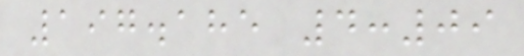197.185 4:09
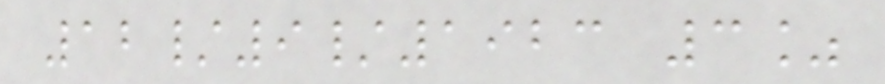12/9/1923 3%
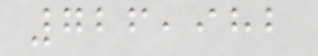726,982
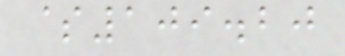$109.20
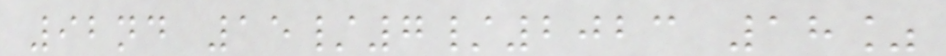92nd 15/7/2023 18%
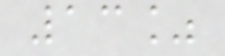13%
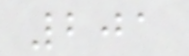201
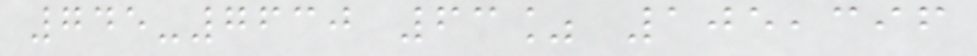745-7630 63% 105,396
